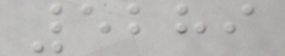5289
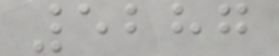5287
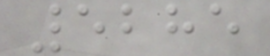5285
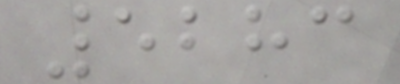5283
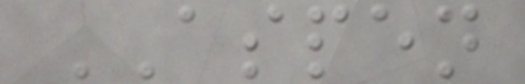ASPEN
